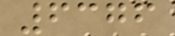6376
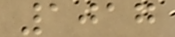1017
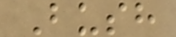Bush
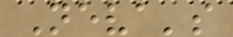Neva's
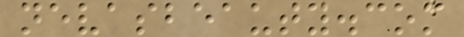nevasbeauty.com
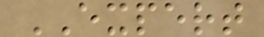EXPERT
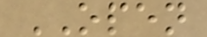OPEN
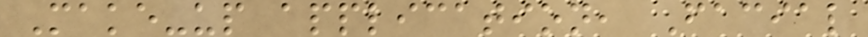Make-up application, Facial
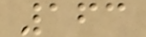163
